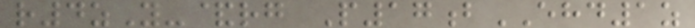r4zY-&rg P17bEHD1z
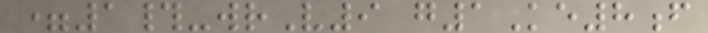=1#-wrV9 g1Ke8f
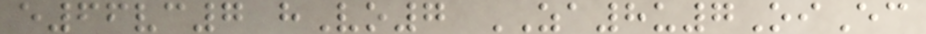e66vc7 hVo7 ZA8u7OiEc
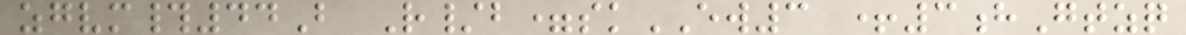zgvm#44B R/b=skEW3 +3hGtzq
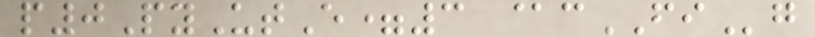p0PyUtE=3 @cFIg
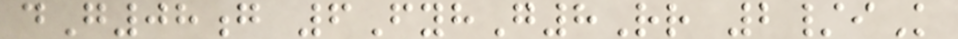dG08g 6FyhG8Rr 2/iK
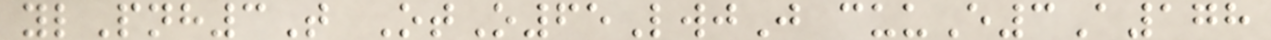ylPnh3T OtO65LwjJ cuuE3A178
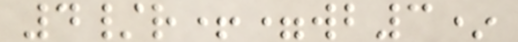4/r+=wb3*
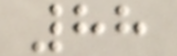88
